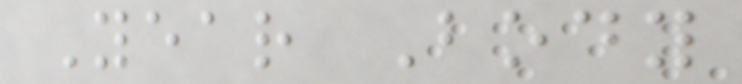Year Body
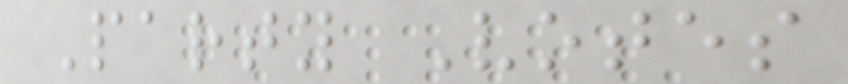Party Votes
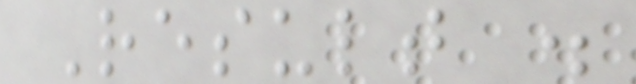Result .
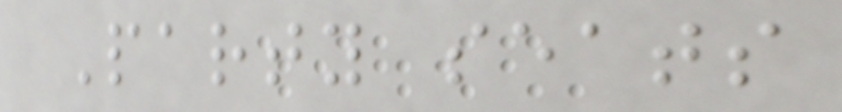Party seats
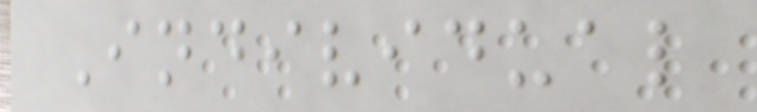Individual
